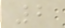2
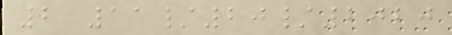2 11/20/2020
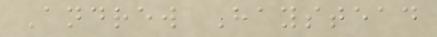Andrew Haystead
